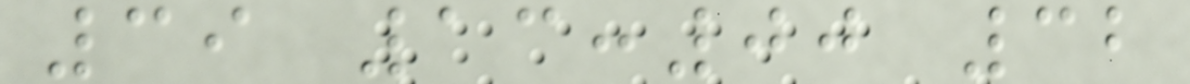39 13:00 32
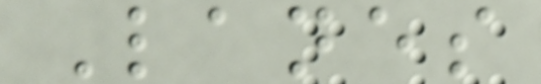Lanes
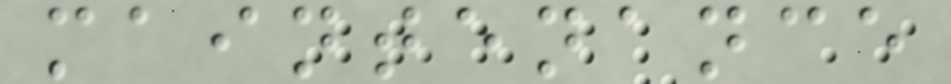maintenance
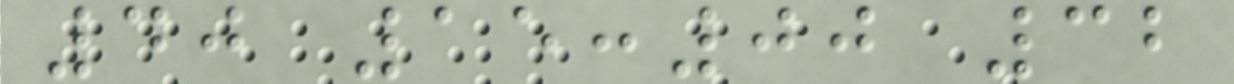40 15:00 32
